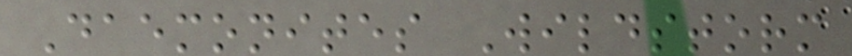Daemonites Wildstorm
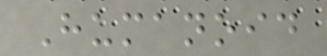Humanoid
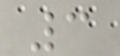3
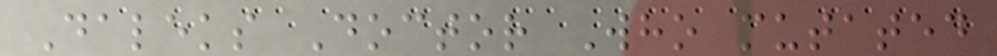Daleks Doctor Who mutated
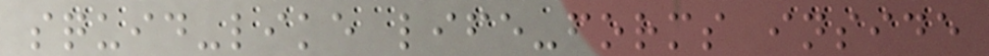squid-like life-forms inside
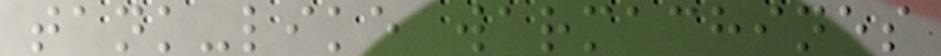tank-like warmachines
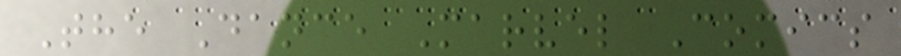The Dance Marvel Comics
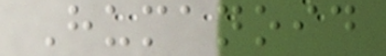Humanoid
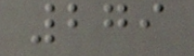279
